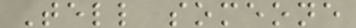Tell someone
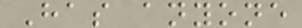Has anyone
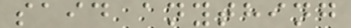said anything
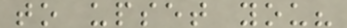to upset you?
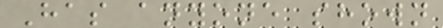Has anyone shown
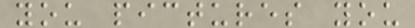you pictures you
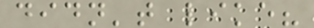didn't like?
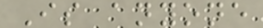Is anyone
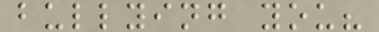bullying you?
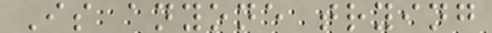Is anyone trying
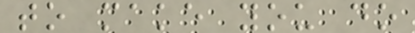to make you do
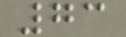73
